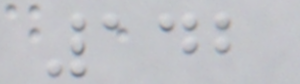142
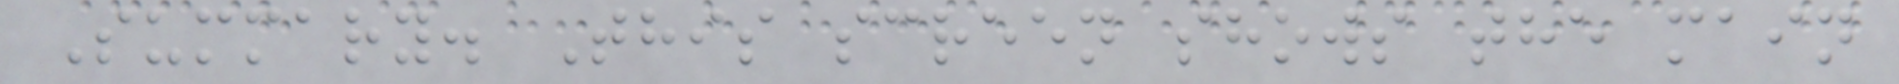Summary. This screen shows the main
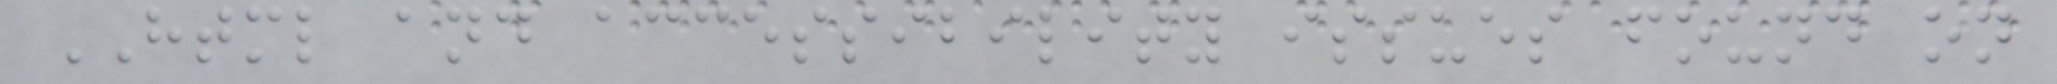HTML and accessibility issues found on
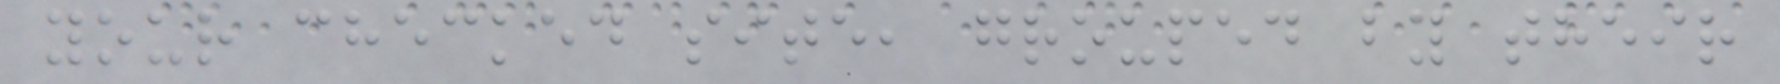your checked site, grouped by their
